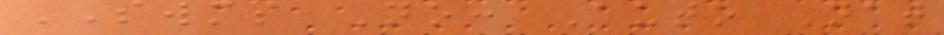SWMS No: Auto Nat
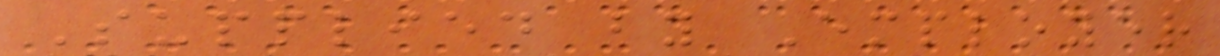Supplied by Employer
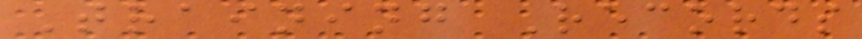Training Records
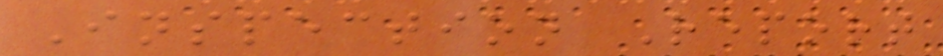Inspection Report
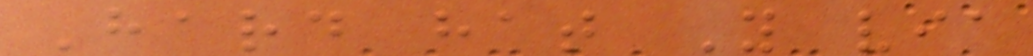Hard hat Y via
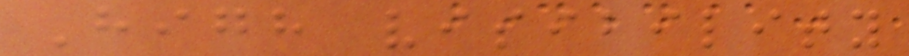High visibility
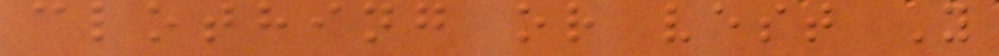clothing or vest Y
